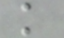k
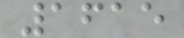1615
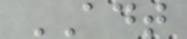ADT
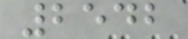2542
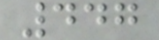447
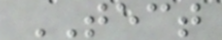TECT
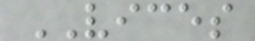VICES
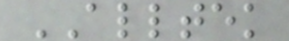ALLTEK
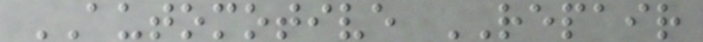AUTOMOTIVE REPAIR
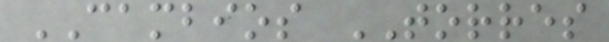CAMBIOS TORRES
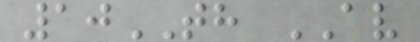10TH AV
